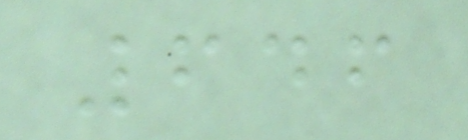646
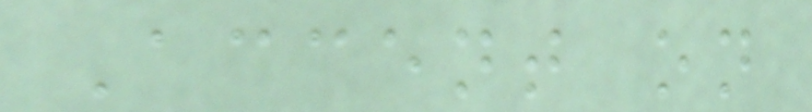Accent on
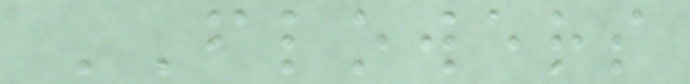FLOWERS
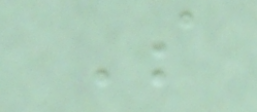S
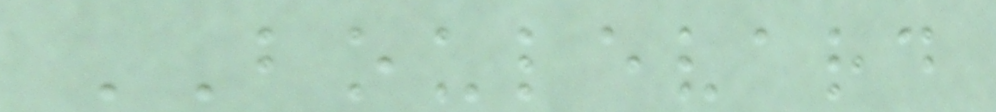BOULEVARD
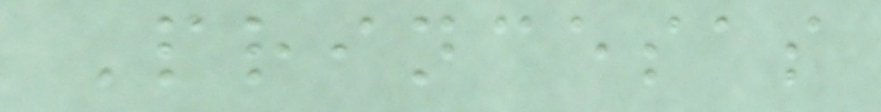Princesas
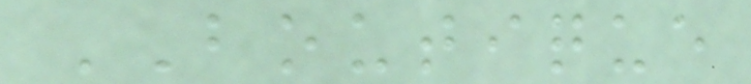BOUTIQUE
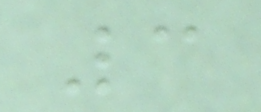3
